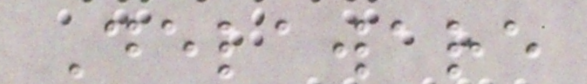Delaware
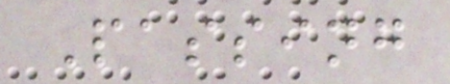Passing
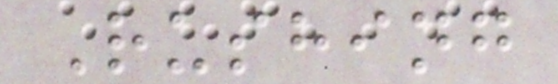Rushing
